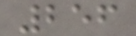256
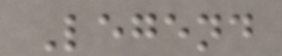Legend
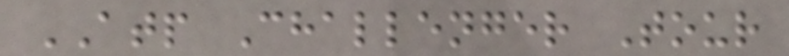ATP Challenger Tour
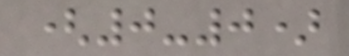(0-0)
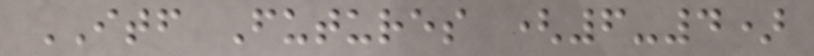ITF Futures (6-4)
